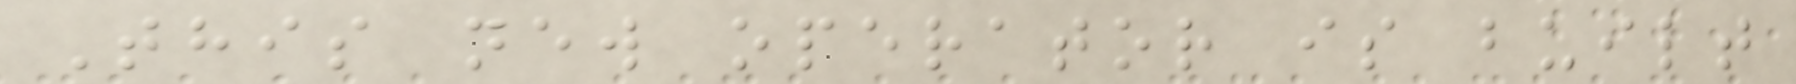This new operator is built
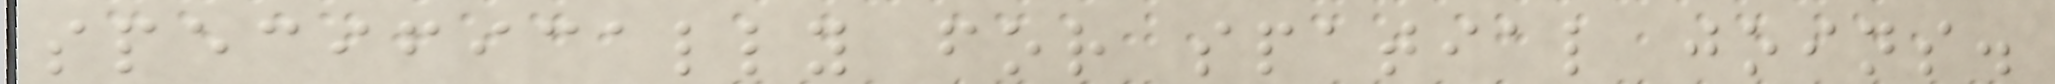specifically for spatial joins.
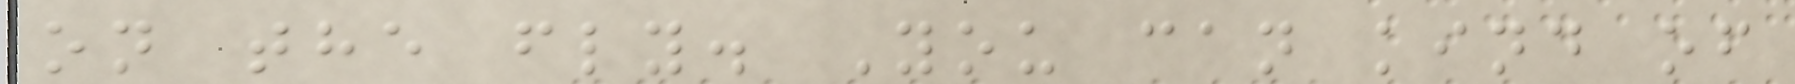on the fly. You can kind of
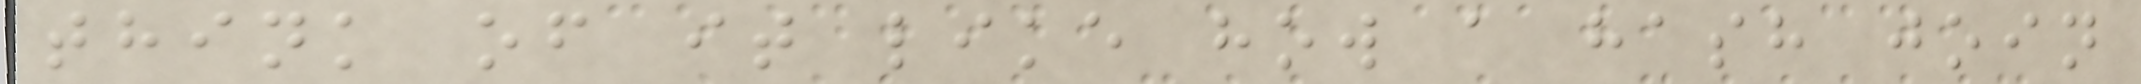think of it like how a hash join
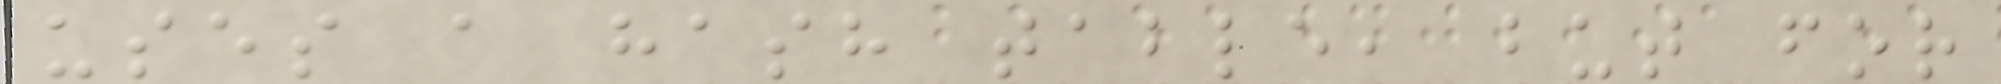uses a hash table, but for
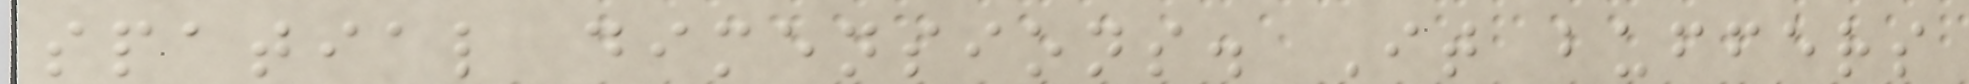spatial dimensions. It buffers
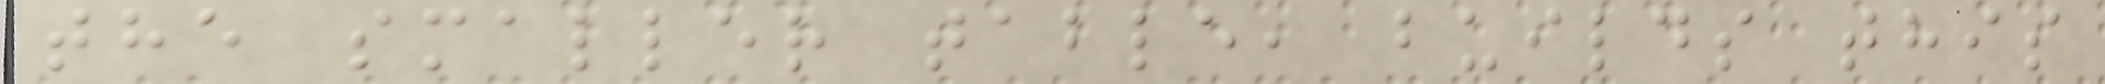the smaller table, builds this
